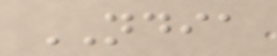NDIA
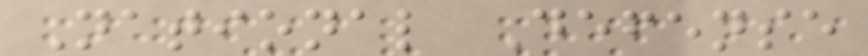National Defense
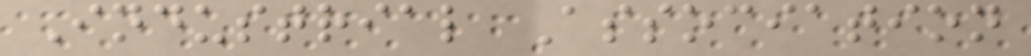Industrial Association
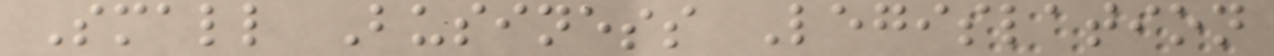Small Business Legislation
